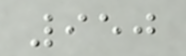950
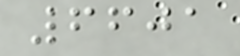6601
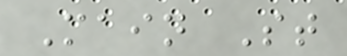Main St
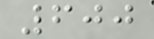600
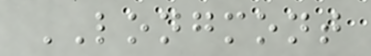LONGMONT
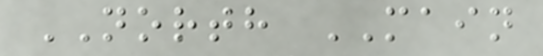NORTH MAIN
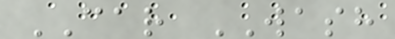CAR WASH
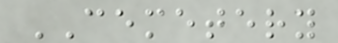CEMETERY
